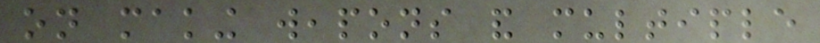on making weapons and multiple
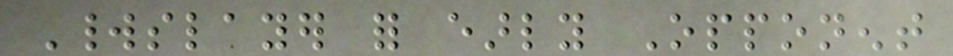Worldslayer for early Opponent
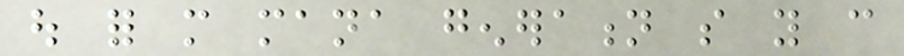out for more mana generation so you can
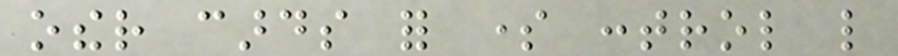other cards for some control like
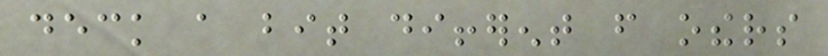deck a bit different from others
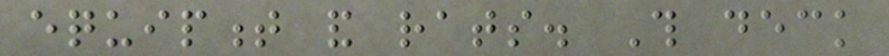equipment and rats. This deck
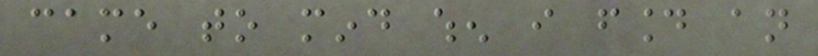came to mind when i found an
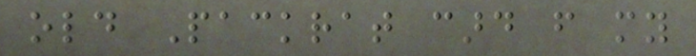old Packrat card from my
